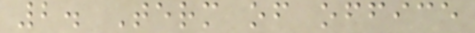2. Term of office
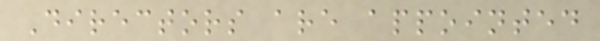Directors are appointed
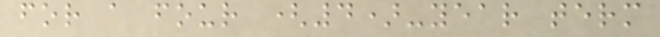for a four (4)-year term
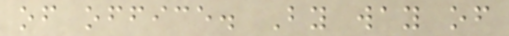of office. By way of
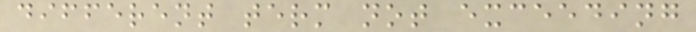different term not exceeding
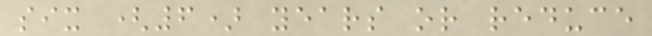six (6) years or reduce
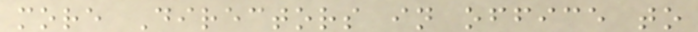more Directors in office to
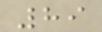89
